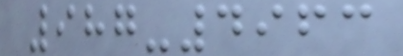987-4963
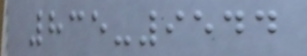835-9544
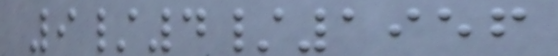9/4/1956
